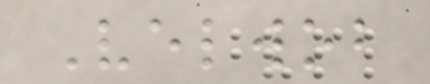Velwob
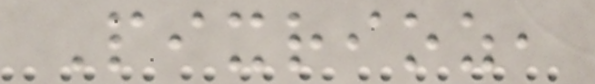Pixrioz,
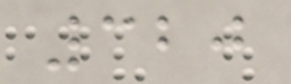320
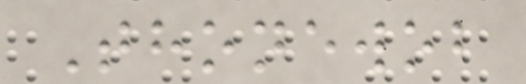Thonewob
